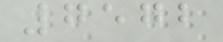7572
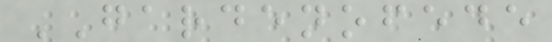GARDENOFEDE
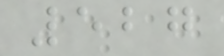527
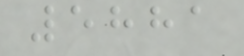5881
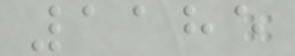1185
